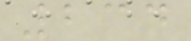234
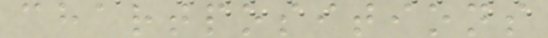chartpositions
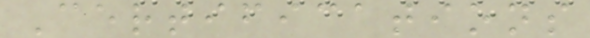Certifications
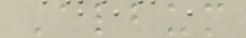Album
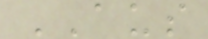AUS
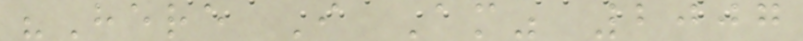"Here I Am" 2007
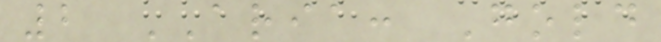2 ARIA: Gold
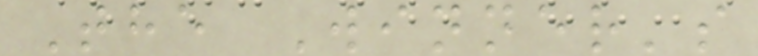The Winner's
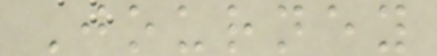Journey
